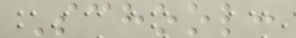School:
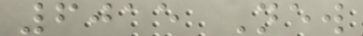6015 New
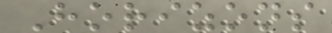Horizons
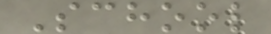School
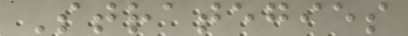Strategies
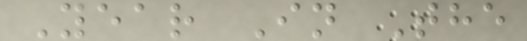Year In The
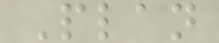Plan
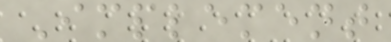Implement
